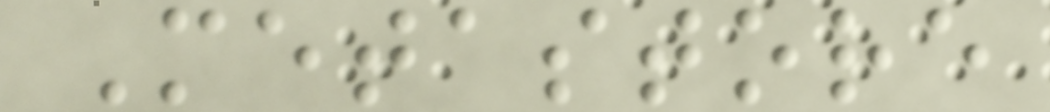Metastore
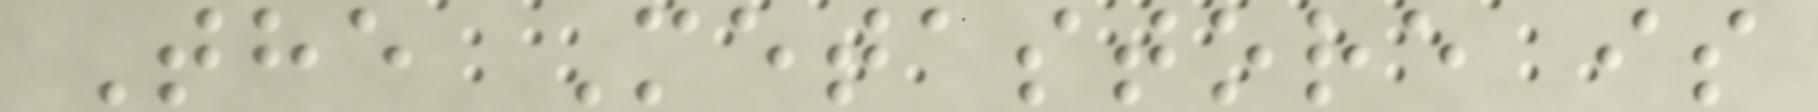The Metastore is
